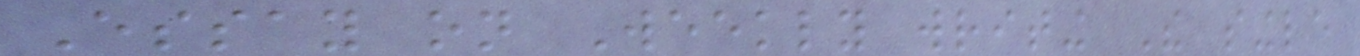Essay on Weekly writing The single
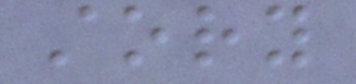story
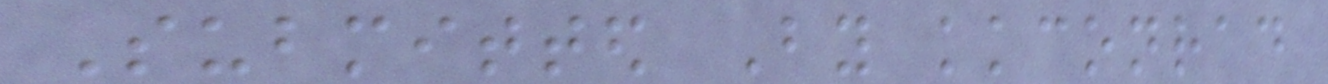Submitted By kkconrad
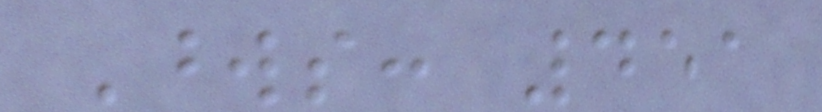Words: 451
